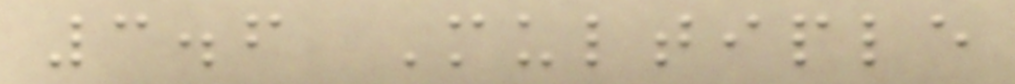3.6 Multiple
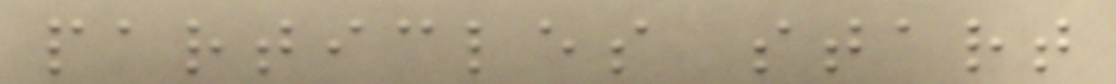particles start
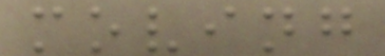moving
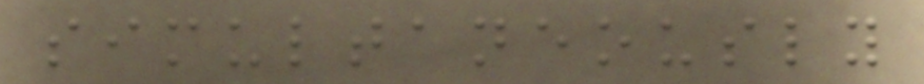simultaneously
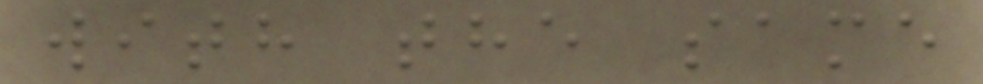with the same
